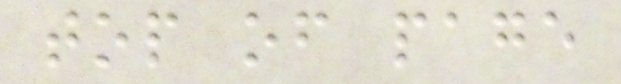top of page
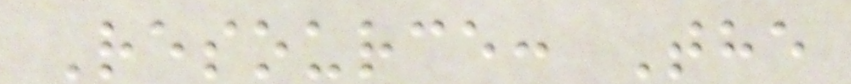Resource: The
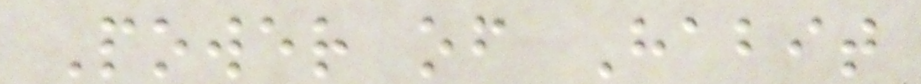Power of Habit
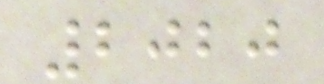2020
